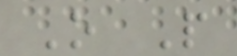O P
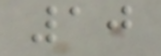10
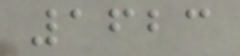1623
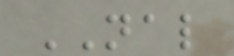NAL
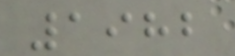1982
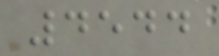4544
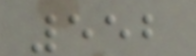552
